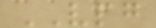VPG
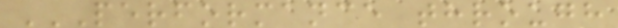PERFORMANCE THROUGH
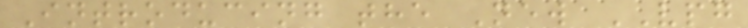Introducing the New VPG
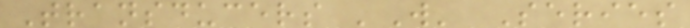Transducers 'W' Series
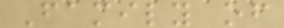Family of
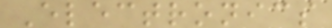Electronics
